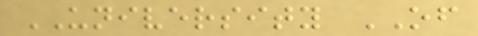UNIVERSITY OF
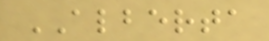ALBERTA
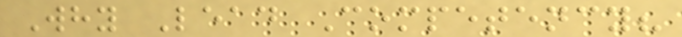Why Lead Competency?
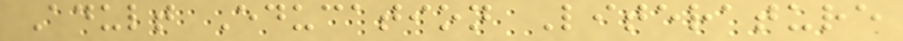Adult Education Literature
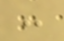:
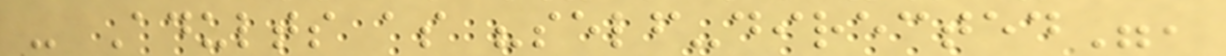- Adults as "self-directed",
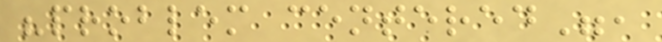"problem centered",
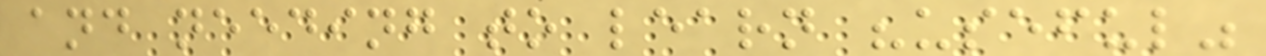and needing to learn "useful"
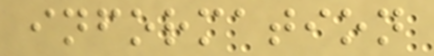information
